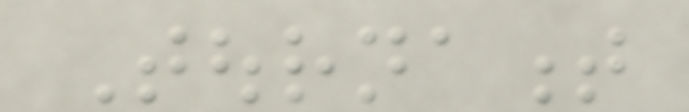Tournament
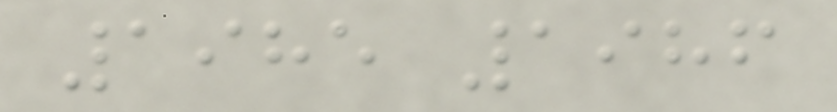1985 1986
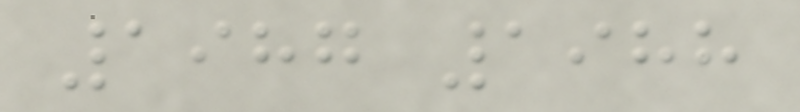1987 1988
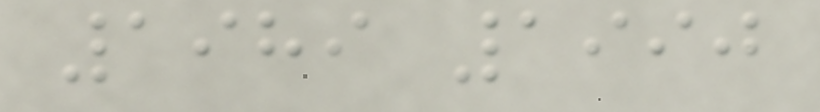1989 1990
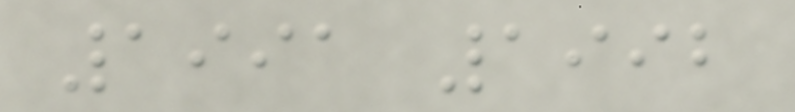1991 1992
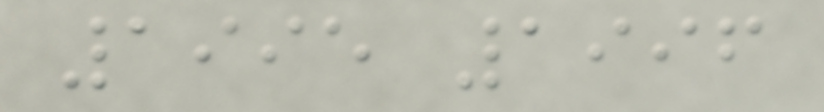1995 1996
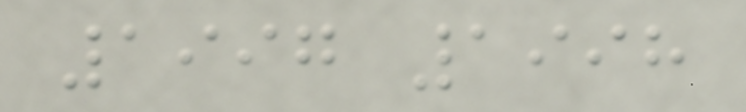1997 1998
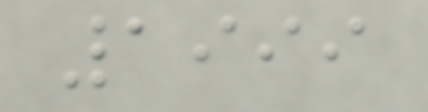1999
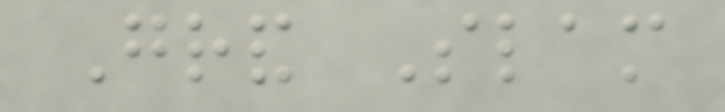Grand Slam
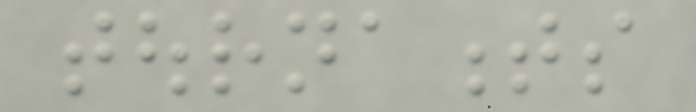tournaments
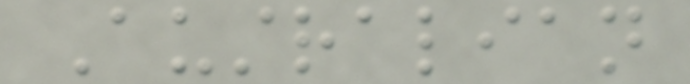Australian
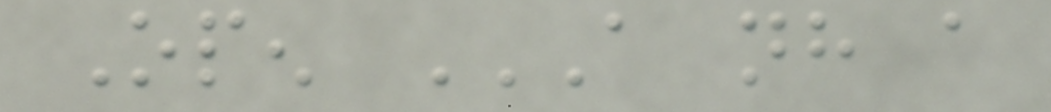Open A NH A
